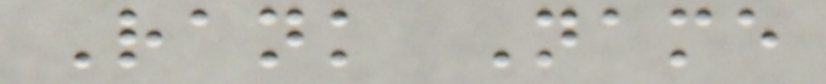Rank Name
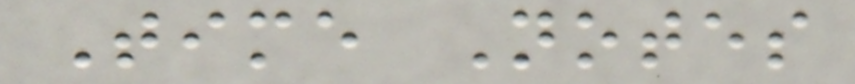Time Notes
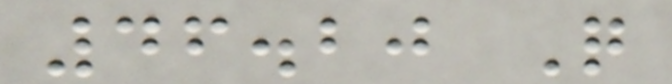46.20 Q
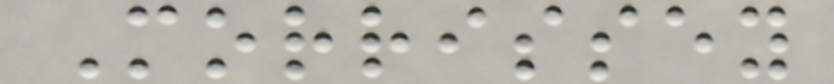Morrissey
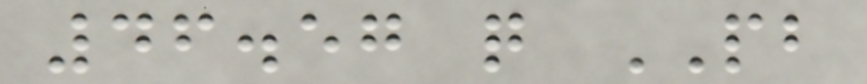46.57 q PB
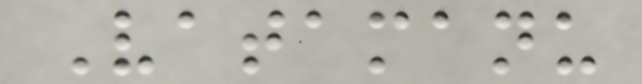Vatamanu
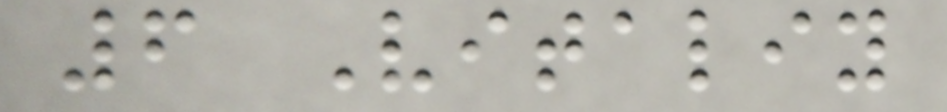6 Vitaliy
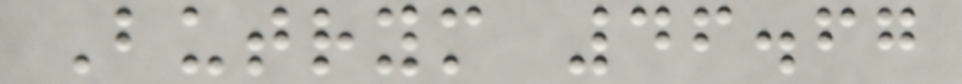Butrym 46.67
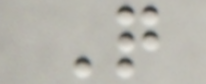Q
